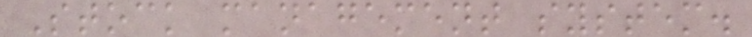Stock management system.
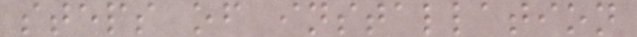steps of installation
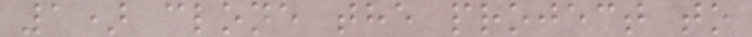1) clone the project to
